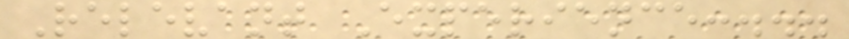Relevant Experience:...
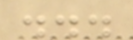...
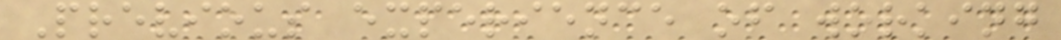Previous experience of working
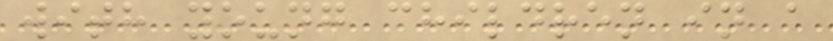with young children in a
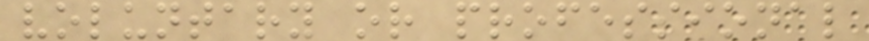voluntary or professional
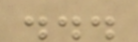...
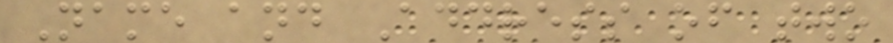Name and Address of two
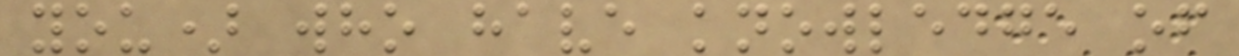you) who have knowledge of
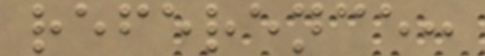reference:
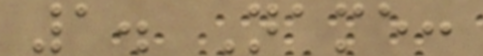1. Name:
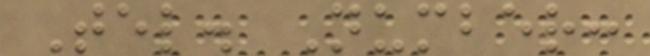Tel. Number:
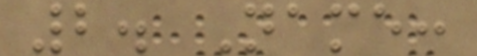2. Name:
